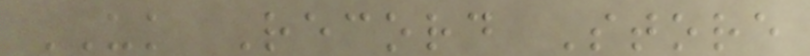UK Record Store
